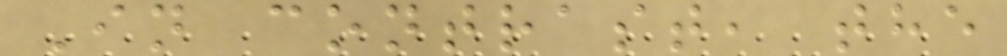In contrast, the
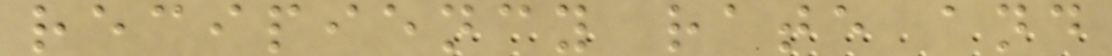recipiency rate and
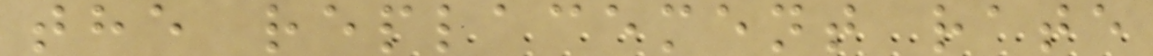the replacement rate
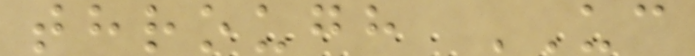through UC
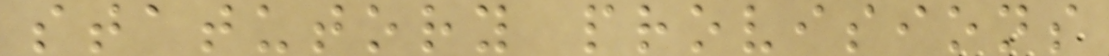statutory provisions
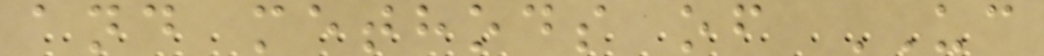and methods of UC
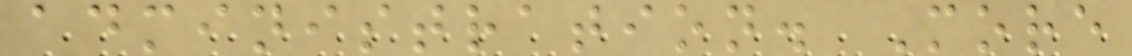administration. More
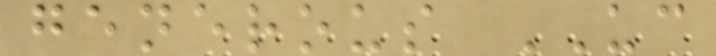generous UC
